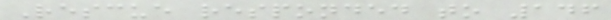Rescue responded to 146
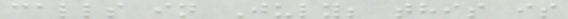calls in July; this is
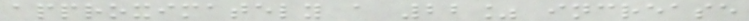approximately a 22% increase
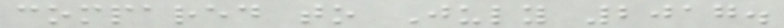compared to July 2017.
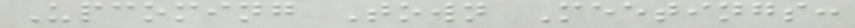Upcoming Town Meetings:
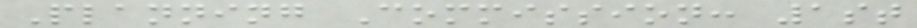Planning Commission: 1st
